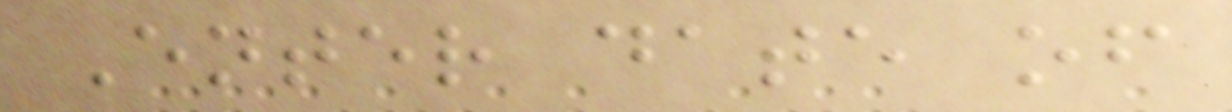Enter date of
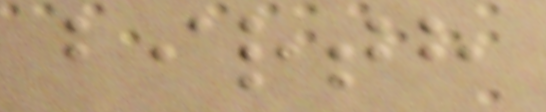birth
